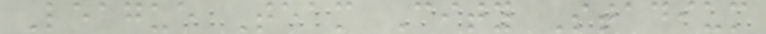League Team City Stadium
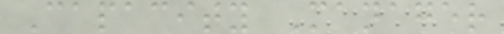Capacity Manager
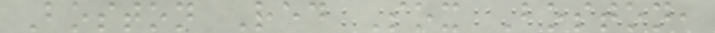Boston Red Sox Boston,
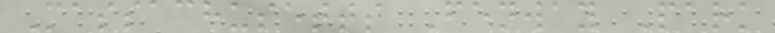Massachusetts Fenway Park
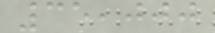35,000
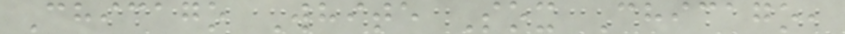Chicago White Sox Chicago,
